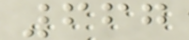667
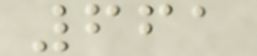661
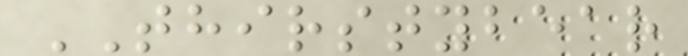THIRSTYBEAR
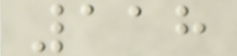118
